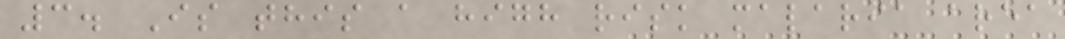3. Is this a high risk malaria area
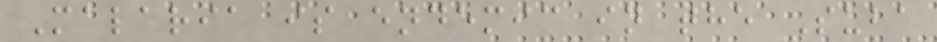Malaria is endemic in the Suba
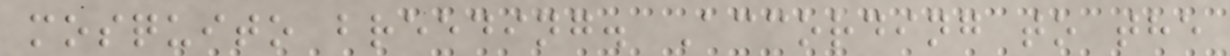mosquito breeding. According to the
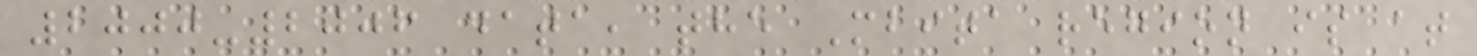2000-2006 data, the Mbita region is at
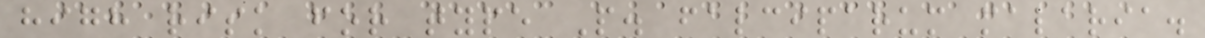high risk for type P. falciparum malaria.
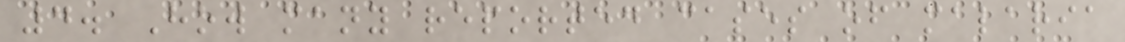4. How many reported cases of malaria
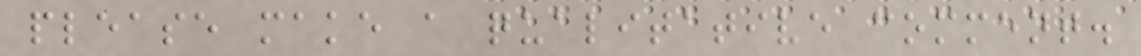please make a qualitative comment.
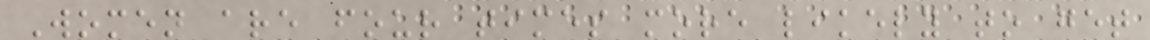Women are four times more likely to get
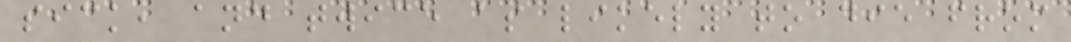sick, and twice as likely to die from
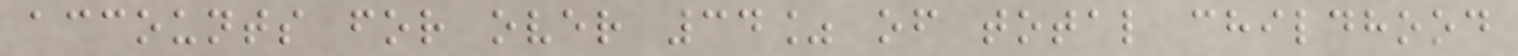accounts for over 34% of total childhood
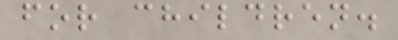for children.
